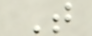T
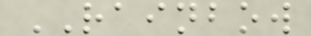RAINBOW
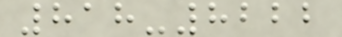818-8222
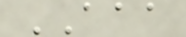AAA
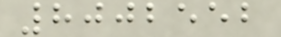8002552
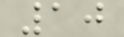10
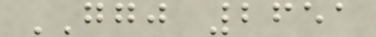GGJ 2651
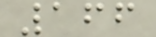166
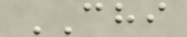CHI
